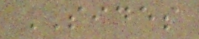SIDES
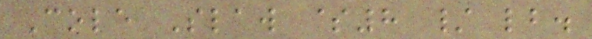Cole Slaw $8 / lb.
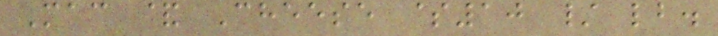Mac & Cheese $10 / lb.
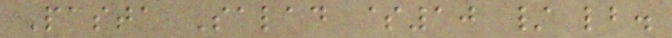Pasta Salad $10 / lb.
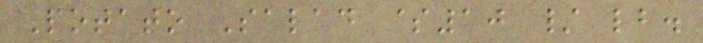Potato Salad $10 / lb.
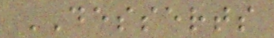DESSERTS
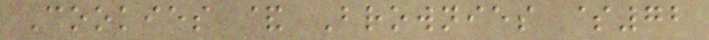Cookies & Brownies $72
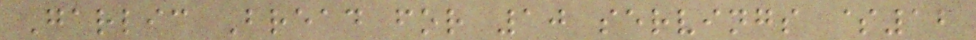Garlic Bread for 10 servings $12
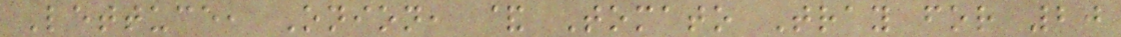Lettuce, Onion, & Tomato Tray for 20
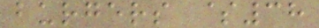burgers $38
